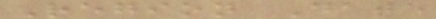Region Date
